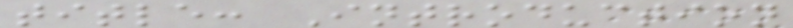title: Introduction
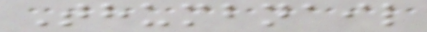Thumbnail
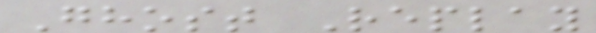Ghost Replay
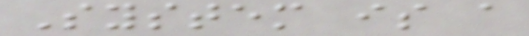System is a
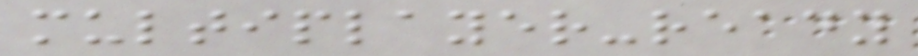multiplayer-ready
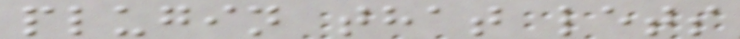plugin that lets
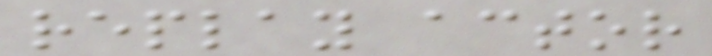replay actor
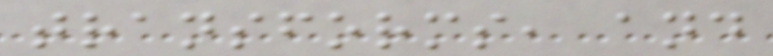transforms, and
